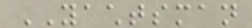YACHTSMAN
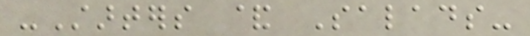-Starters & Salads-
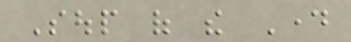Soup of the Day
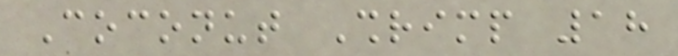Coconut Shrimp 18
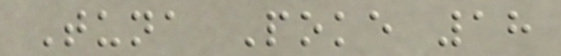Tuna Poke 18
